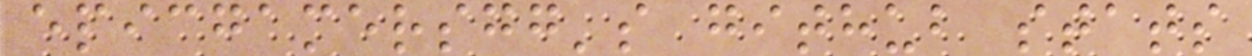epicgamersgg's github stats
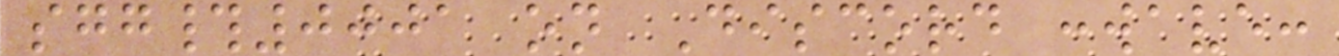sgg#0001 on Discord :wave:
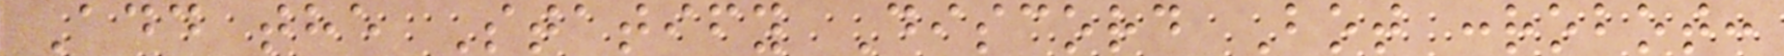Add the Statify Discord Bot :robot:
